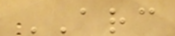ARC
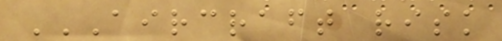AIRCRAFT RISK
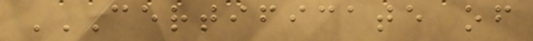CERTIFICATE OF
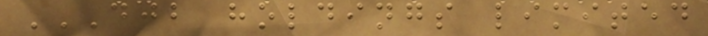DJB HOLDINGS LIMITED
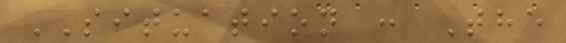SITUATION : The
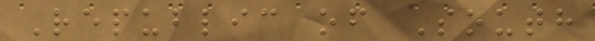Republic of South
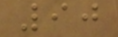90
